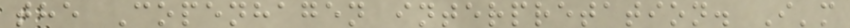the Copenhagen interpretation. I'm
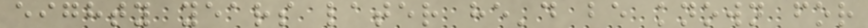eighty years later he'd be known for
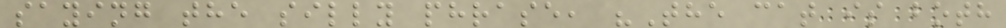saying the silly phrase, "The cat is both
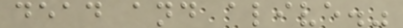dead and alive."
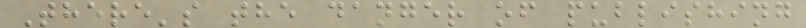There's the danger of publishing
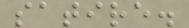satire.
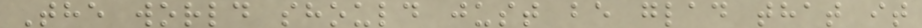The world should just be glad that it
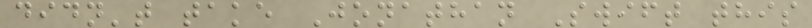didn't take Jonathan Swift this
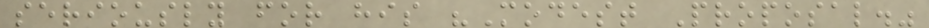seriously for his "Modest Proposal."
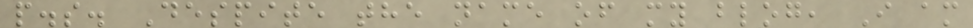p.s. Despite the name of my blog, I am
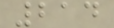214
